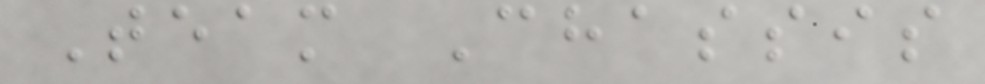Team Chassis
